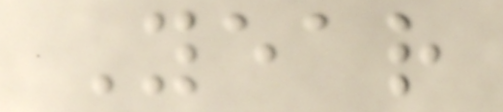Year
